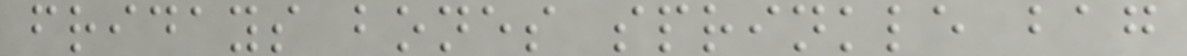fridays bones sprinkle bag
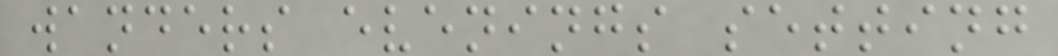wanders evenings setting
